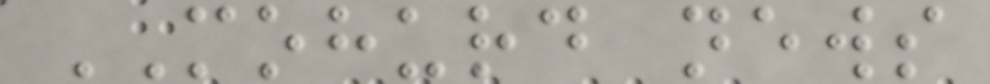MOHURD news
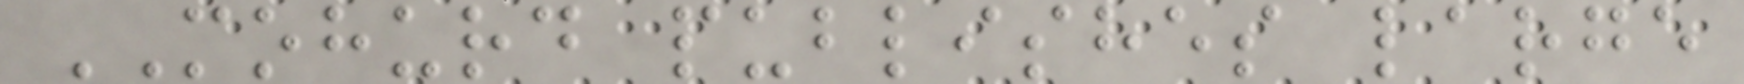MOHURD publishes large
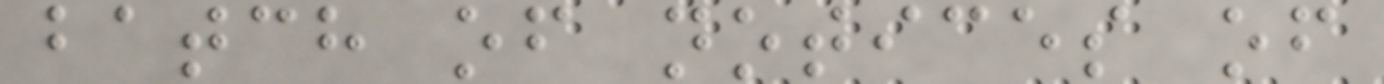batch of notices of
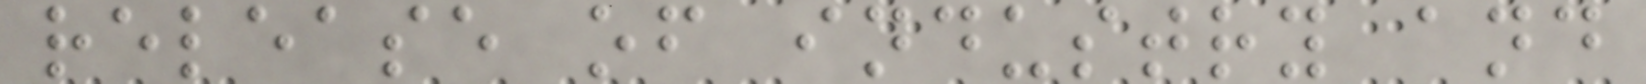release of industry and
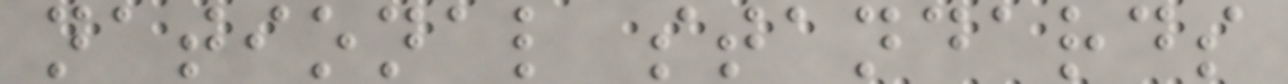national standards
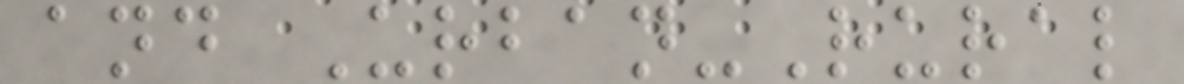and Urban-Rural
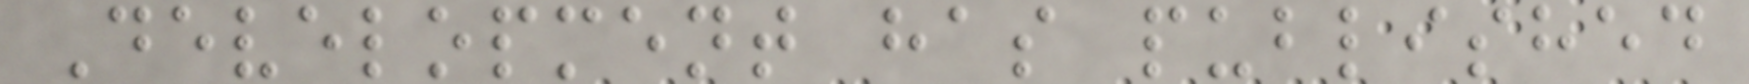Development has published
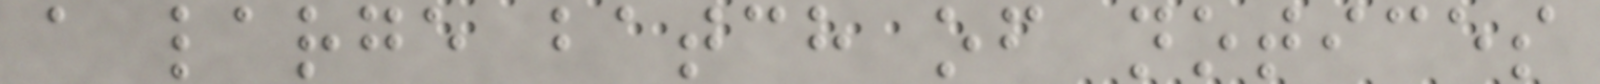a large batch of notices
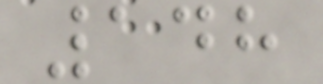148
